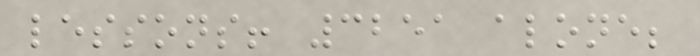lessons! 3251 alone;
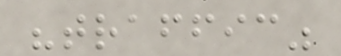"traffic"
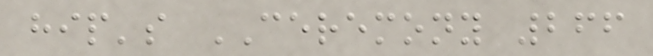hip's CEREMONY 266
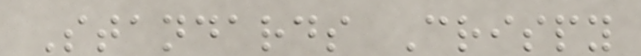Standards Crispy
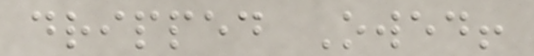dripped Owed!
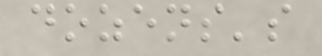dozens's
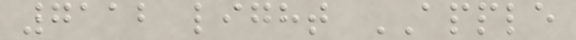7112 light APPLE
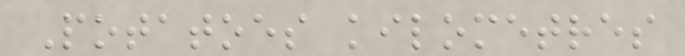Potatoes kilometres
